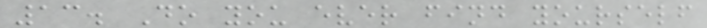13. Do you ever find yourself
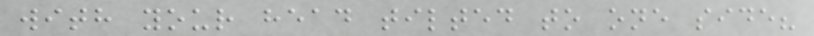with your head tilted to one side?
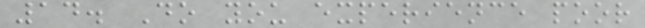14. Do you experience poor
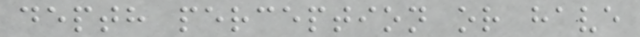depth perception or have
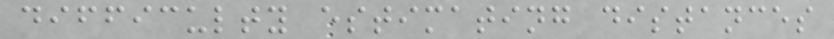difficulty estimating distances
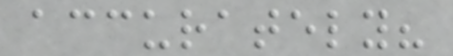accurately?
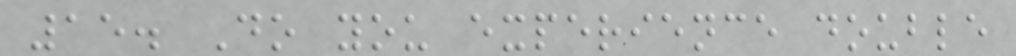15. Do you experience double
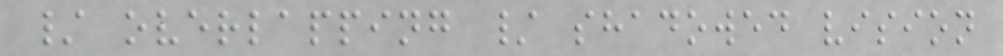/ overlapping / shadowed vision
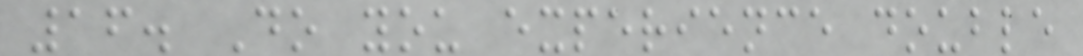16. Do you experience double
